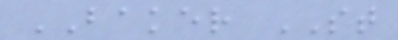BAKER ST
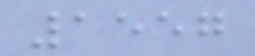1557
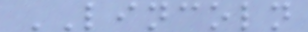LINCOLN
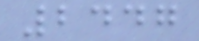2447
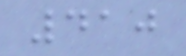410
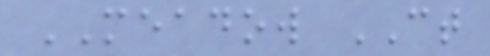MEADOW CT
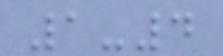1-4
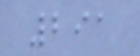291
